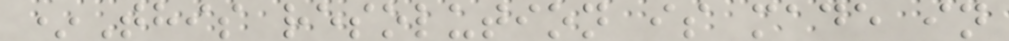*This resolution is made in
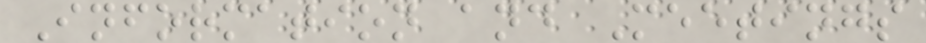Information and Meetings
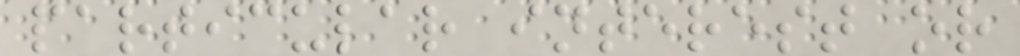particular interest or
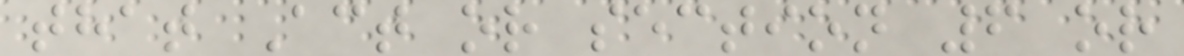that Act or section 6 or
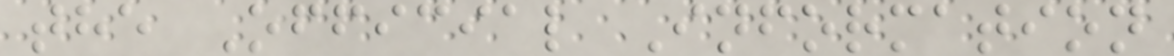the Official Information
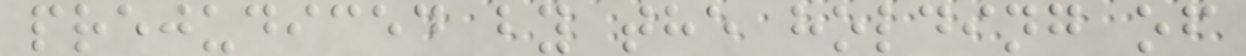prejudiced by the holding of
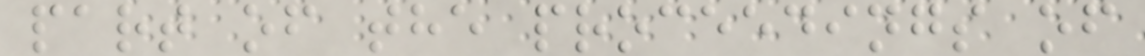part of the proceedings of
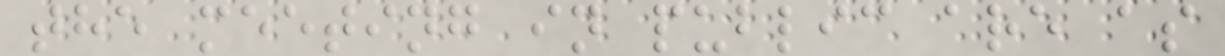the meeting in public are as
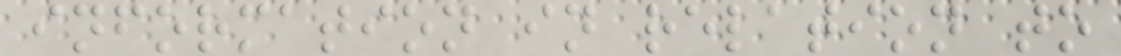information in relation to
